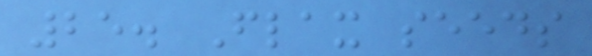25. Flax seeds
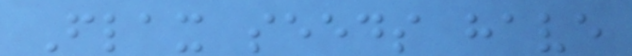Flax seeds have
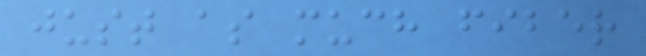just as much fiber
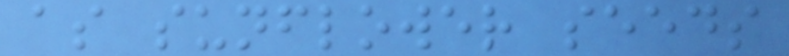as sunflower seeds
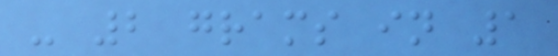- 2 grams in 1
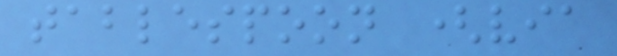tablespoon (via
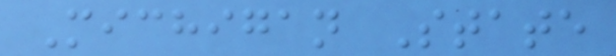Michigan State
